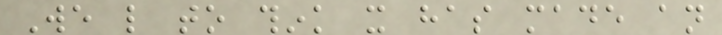We like to think it has made an
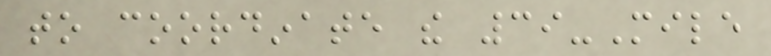to coordinate the 39-Mile
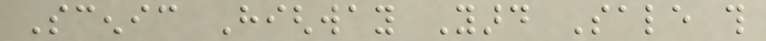Scenic Highway Yard Sale this
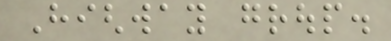Highway group.
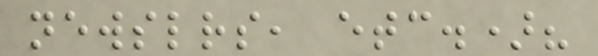newsletters, etc.)?
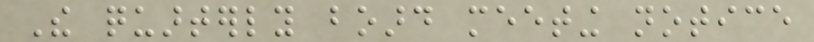The quarterly board meeting notice
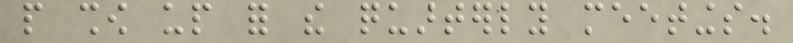people show up for the quarterly meetings.
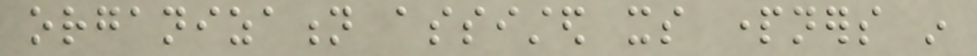organization assisted its partners in
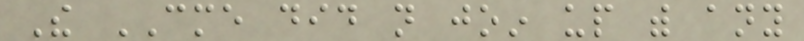The CME did not join up with any
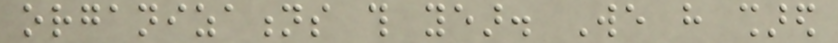organizations this year. We have shared
